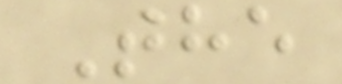The
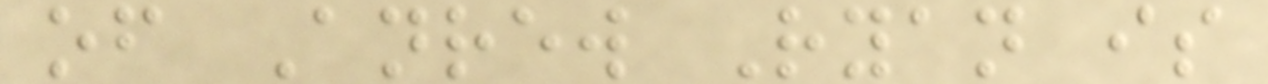of Anrew Ryan is
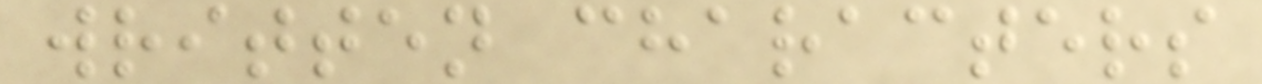written characters
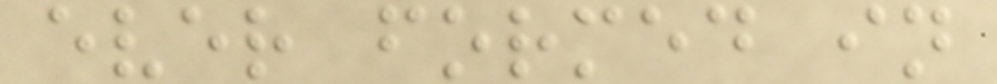ever formed in
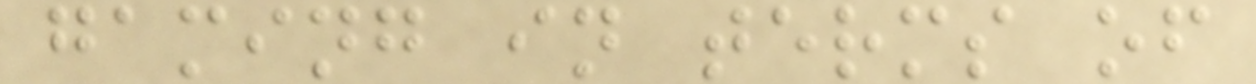gaming in terms of
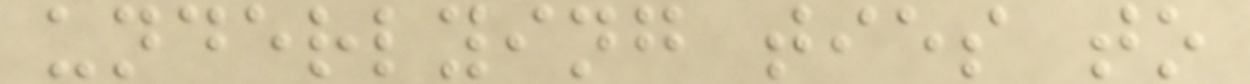underlying ties to
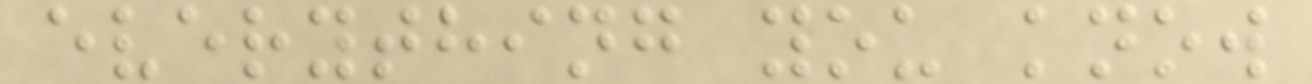everything you know
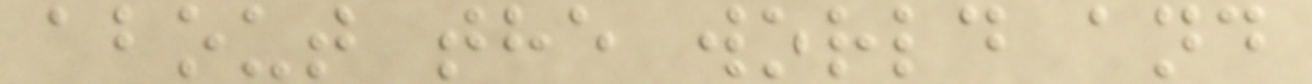about the world and
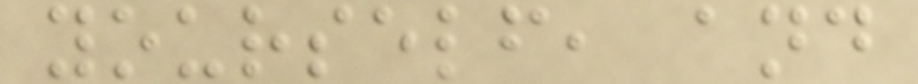yourself, and
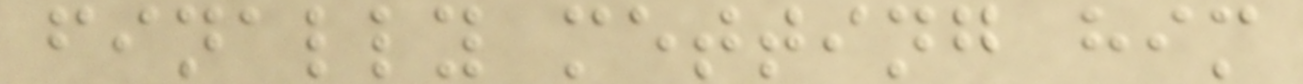finally metting him
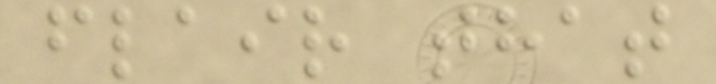flair that
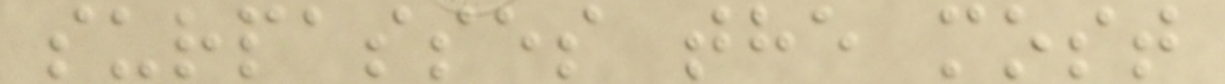surpasses the most
